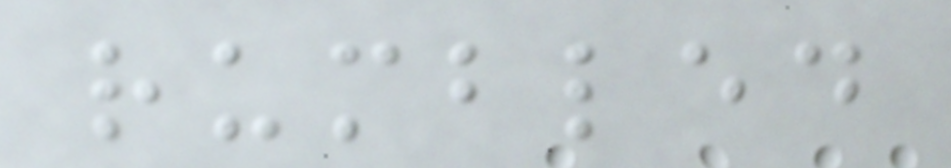rumbled
